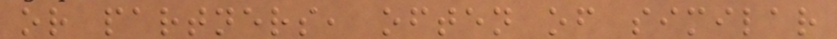or partners, often of similar
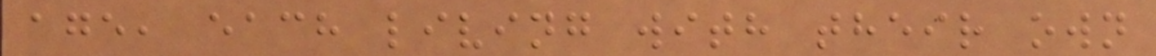age, each living with their own
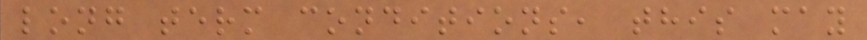long term conditions, this may
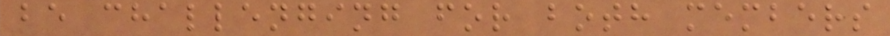be challenging for both members
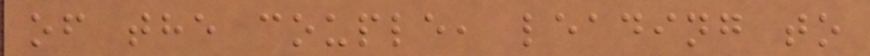of the couple, leading to
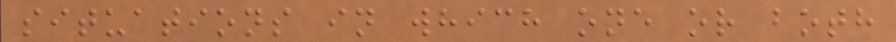situations in which one or both
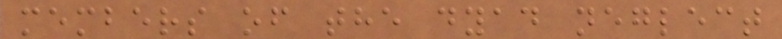members of the dyad neglect
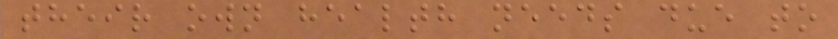their own health needs due to
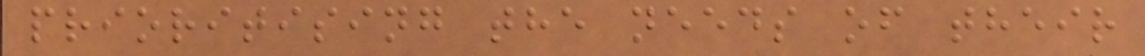prioritising the needs of their
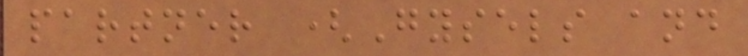partner (Gysels and
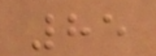85
